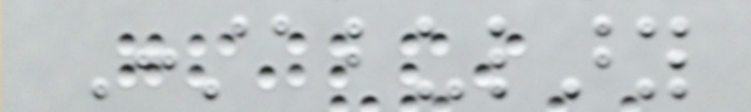Constabulary
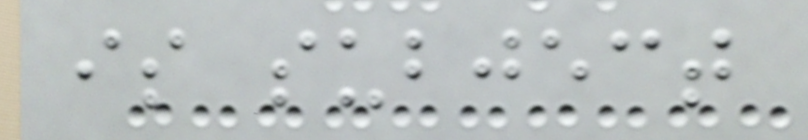is subject
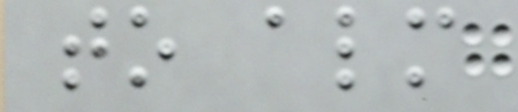to almost
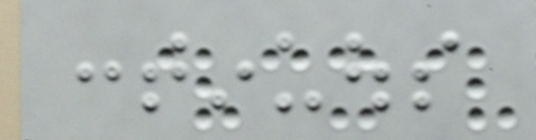continuous
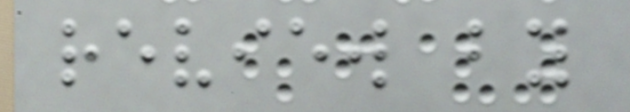review by
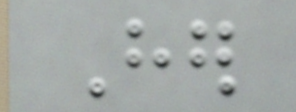Her
